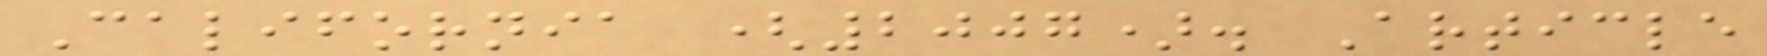California (2007). Article
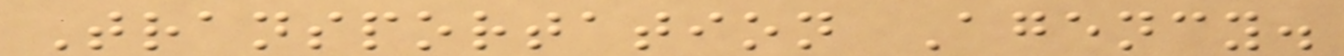Transportation Agency.
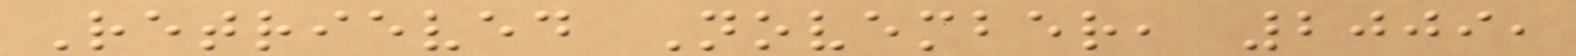Retrieved November, 2009,
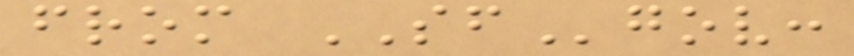from SFgov:
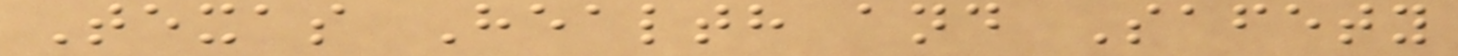Texas Health and Safety
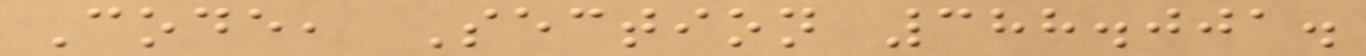Code, Section 388.001.
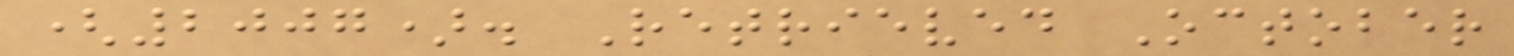(2007). Retrieved October
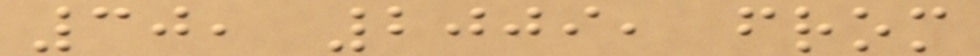30, 2009, from
